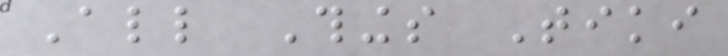All Things Tiki
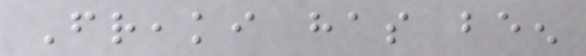Freaki has been
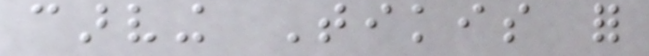carving Tikis for
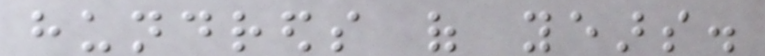hundreds of years.
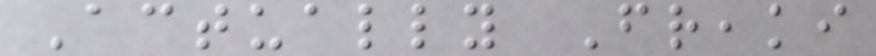Actually Freaki
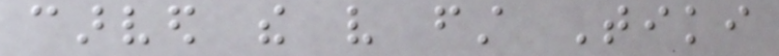carved the very first Tiki
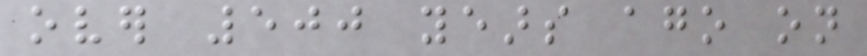over 500 years ago on
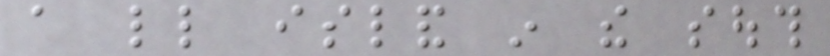a little island in the south
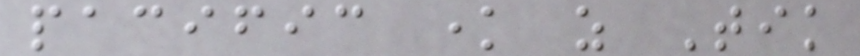pacific know as Tik
